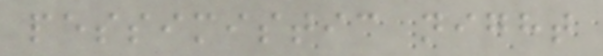pessimistic night
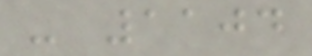- 1104
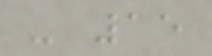- 15
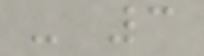- 3
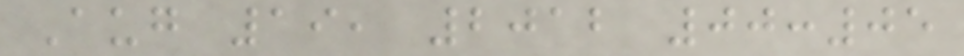Aug 19, 2012 00:05
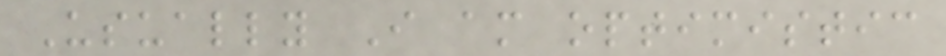Usually I am optimistic
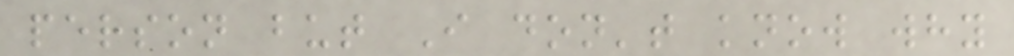person but I don't know why
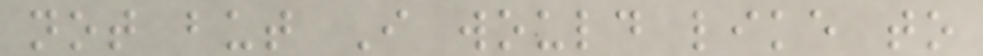not but I would like to
